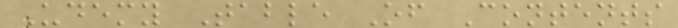Udemy Table Of Contents
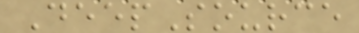DeepSource
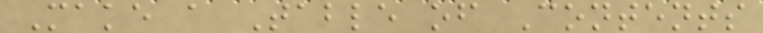Make a Table of Contents
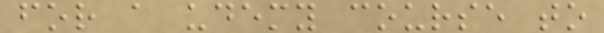for a udemy course to
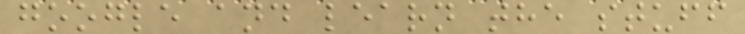google and learn the stuff
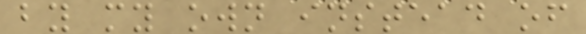by my own instead of
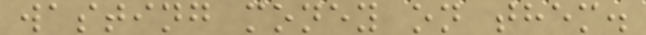wasting money on them.
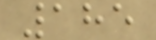185
